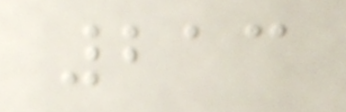213
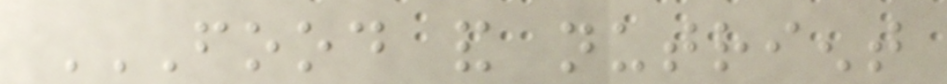FOOD AND NUTRIENT
